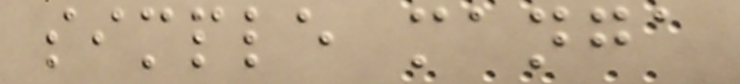simple manga
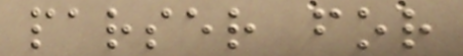parser for
